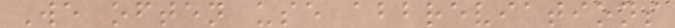We often use abbreviations
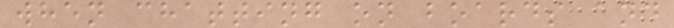when chatting on boards and
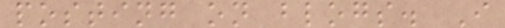posting on blogs. I
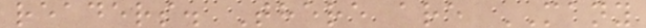readers. There are MANY
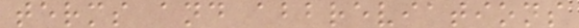terms and abbreviations
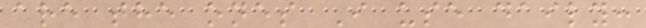are the ones I use daily:
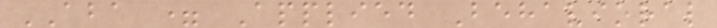ABA = Applied Behavioral
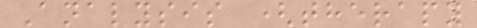Analysis (therapy
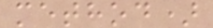method)
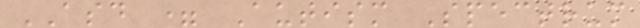ASD = Autism Spectrum
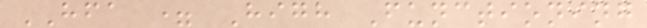HFA = High Functioning
